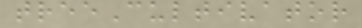treeCultivator
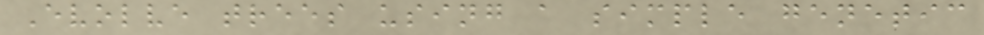Evolve trees using a simple genetic
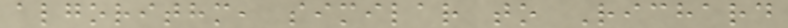algorithm, similar to Richard
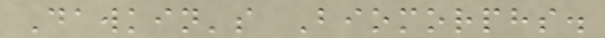Dawkin's Biomorphs.
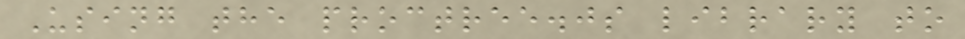Using the proctree.js library to
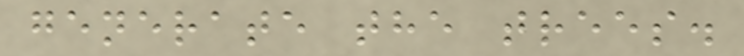generate the trees.
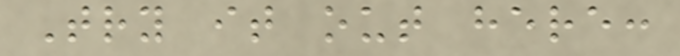Try it out here:
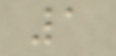1
